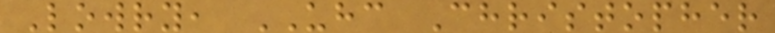Lowry, UHC Christopher
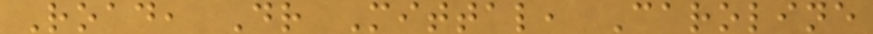Road, Dr Mittal, Caroline
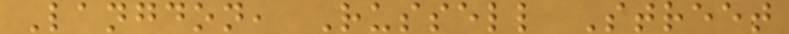Langdon, Russell Street
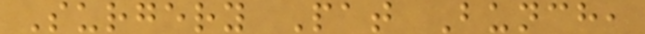Surgery Pat Bunch,
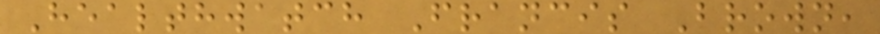Healthwatch Francis Brown,
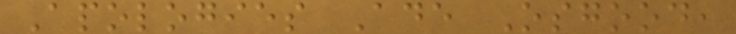Apologies Ade Osgood,
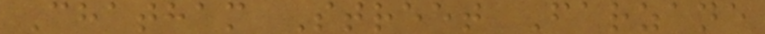Chatham Street Farzane
